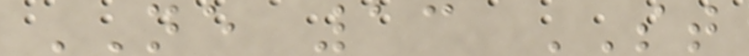NE 13 ST
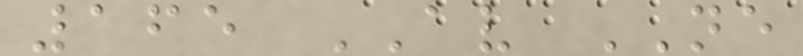165 AV NE
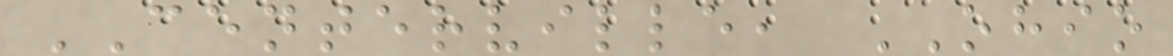CENTERVILLE, OHIO
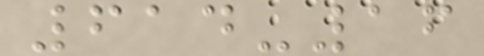614-16
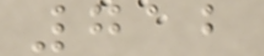712
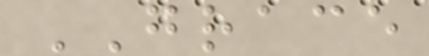GRACE
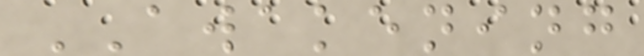AWAKENING
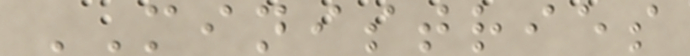MINISTRIES
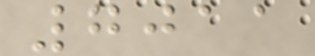7011
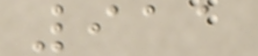911
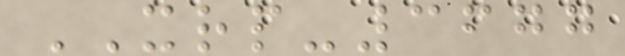XRP-3677
